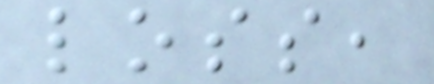loss,
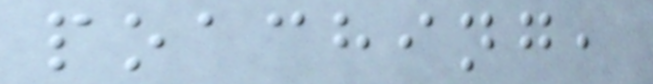poaching,
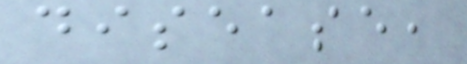disease,
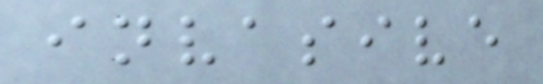invasive
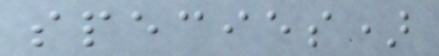species)
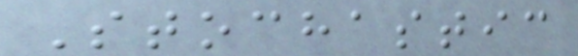Stochastic
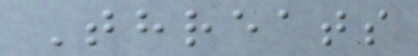Threats
